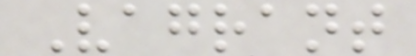Vagrant
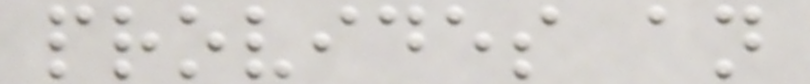provides an
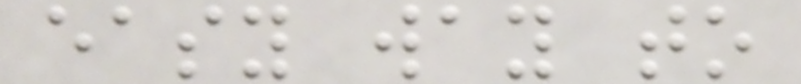easy way to
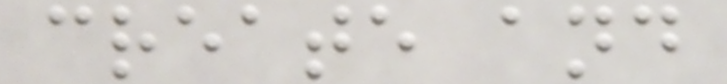create and
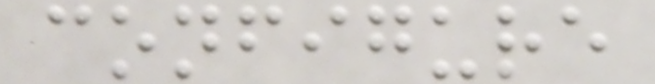configure
